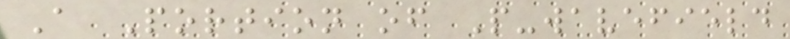A Portion of P-wavefield
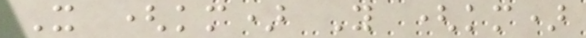X (km) Y (km)
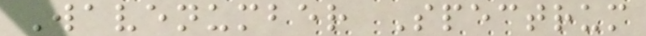Wavenumber Spectrum
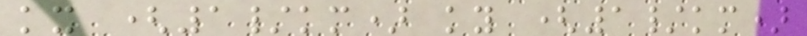kx (1/km) ky (1/km)
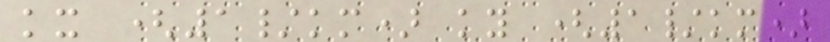kx (1/km) ky (1/km)
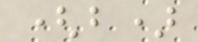(b)
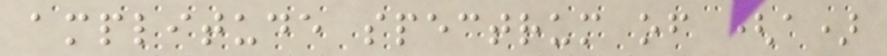amplitude spectrum of (a)
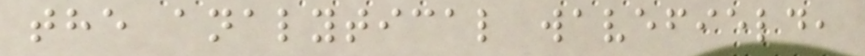the analytical wavefield,
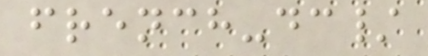french-dc/
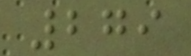279
